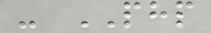- PHP
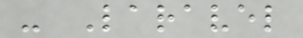- Laravel
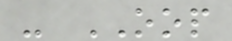- OOP
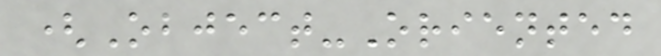(Object-Oriented
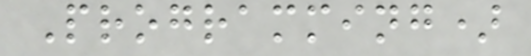Programming)
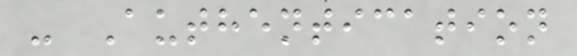- Authentication
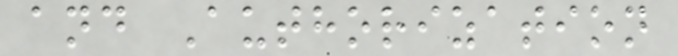and Authorization
